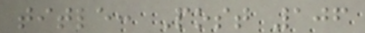title: Post 106
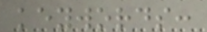keywords:
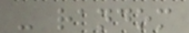- random
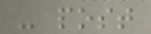- post
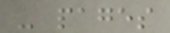- pages
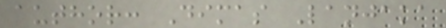author: Dimas Lanjaka
